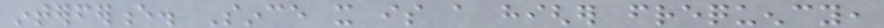interference. Since it is a higher frequency,
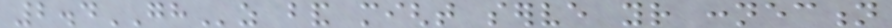2.4GHz band might serve your connection
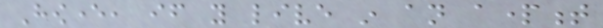However, if you live in an apartment
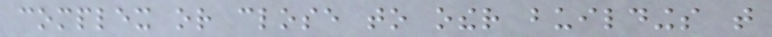complex or close to other buildings that
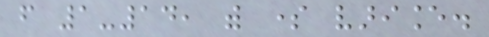from 1-14, with some variance.
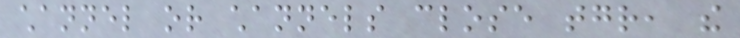channel or channels close together, the
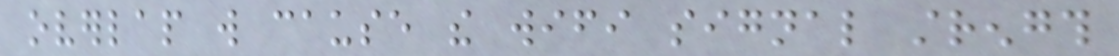overlap will cause the wifi signal strength
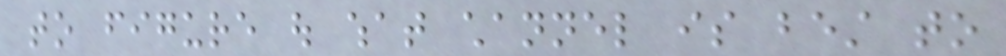to figure out what channel is best to
